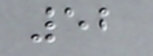52
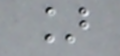]
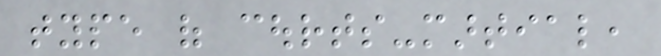type of courts-martial,
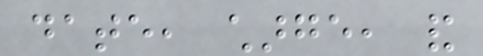date, charge, and
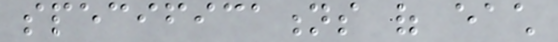specifications of each
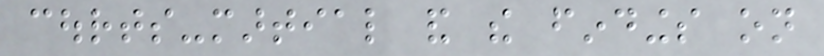courts-martial and the findings on
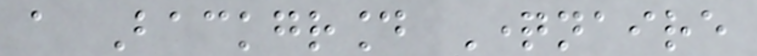a Background Questionnaire
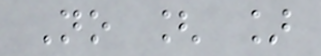No [ ]
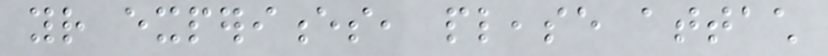your experiences, please attach
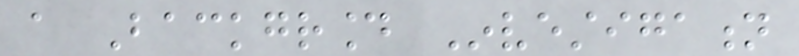a Background Investigation
